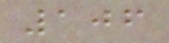106
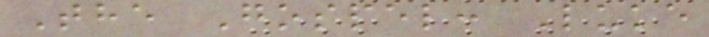The Gospel: Luke
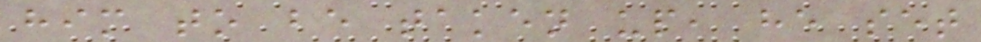him to be taken up, he set
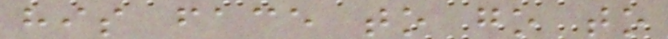his face to go to
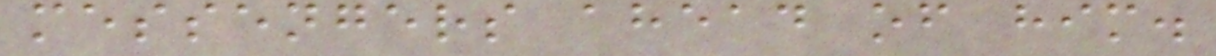messengers ahead of him.
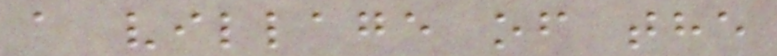a village of the
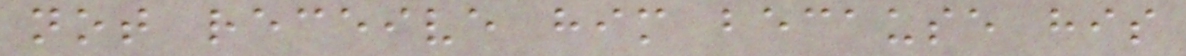not receive him because his
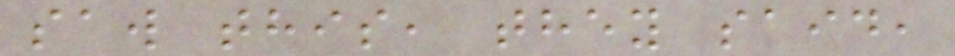saw this, they said,
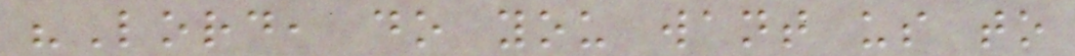"Lord, do you want us to
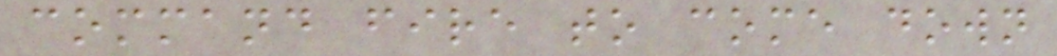command fire to come down
